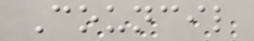Council
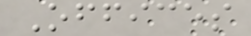Offices
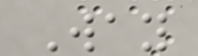Way
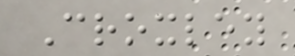Croxley
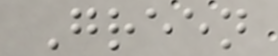Green
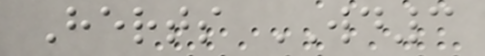Herts WD3
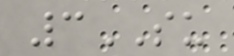3SU
